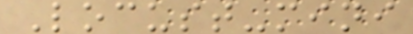Locust-mini
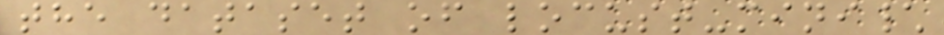the dataset of locust-mini\
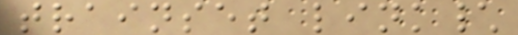trainset link\
